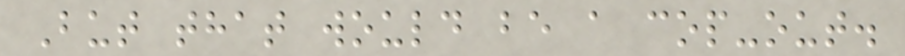But that would be a cop-out.
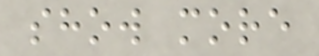show more
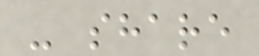- share
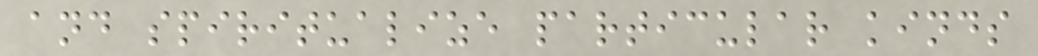and spiritualize particular kinds
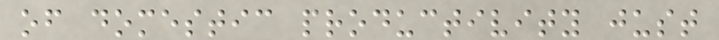of domestic productivity just
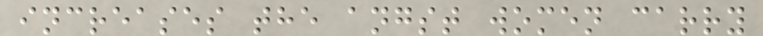increases the angst women carry
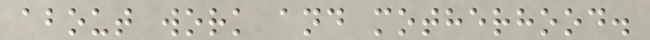about work and motherhood.
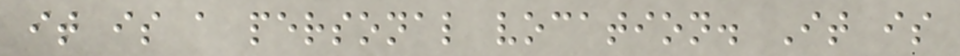it is a personal vocation. It is
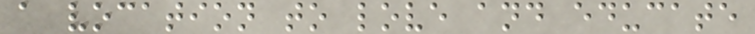a vocation to love and educate
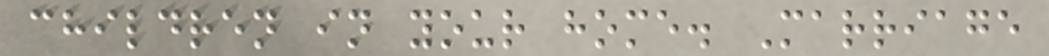children in your home. Marriage
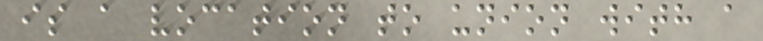is a vocation to union with a
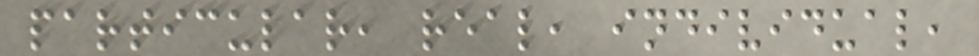particular, real, individual,
